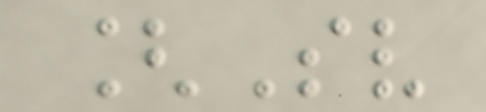[Sv
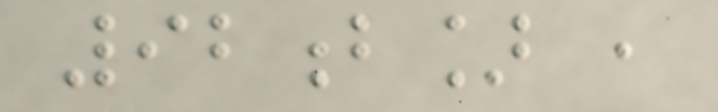92b] ,
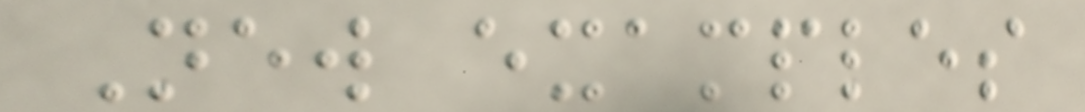New examples
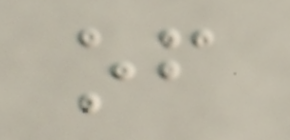of
